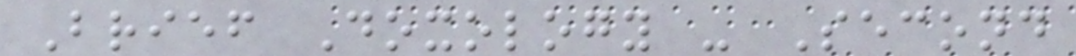Brief Doxology - Second
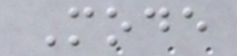Mode
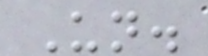Un.
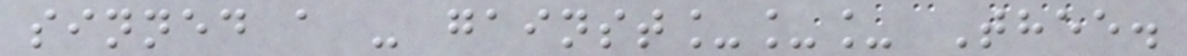sinned a - gainst___ Thee.
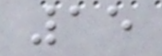15
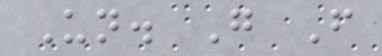Un. G F
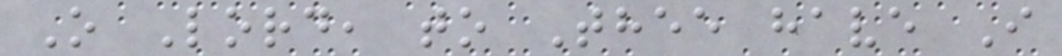O Lord, to Thee have I
